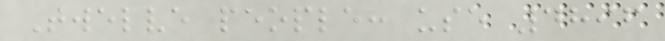Twelve people: use 4896
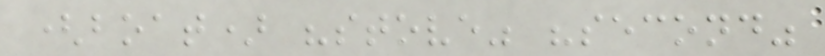(boat) "stove" "second"
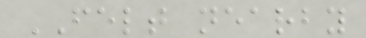FELT nearby
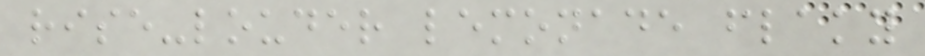rise-louder lemonade flaky
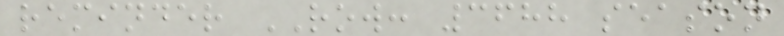reminder ROW: 3688 season
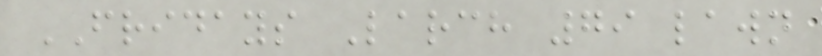FRIDAYS Larch 79 lawn
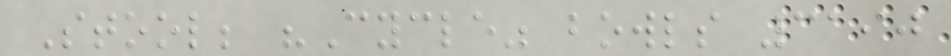Stool; "Cycle" bowls 3190
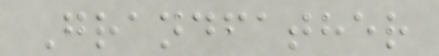Grandfather
